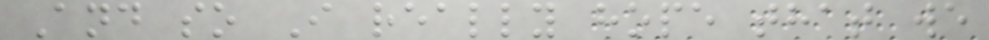And so I really hope that we
